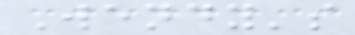Wendy's
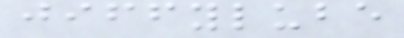jiffylube
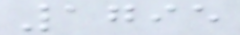1795
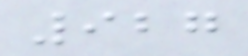927
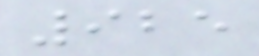925
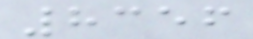8356
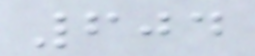604
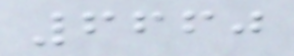6660
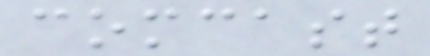comcast
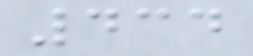434
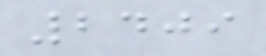2409
